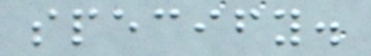specify.
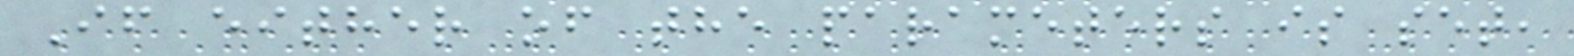If either of the parameters is set,
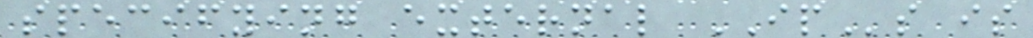specifying external IPs is
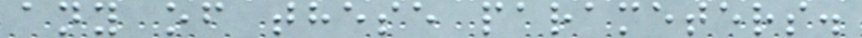any of these parameters.
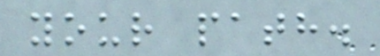your path.
